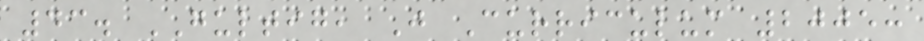43. GULTIG, J Curriculum 2005:
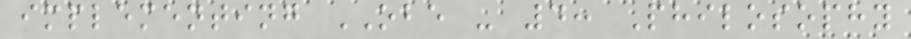implementing OBE - 4: Philosophy
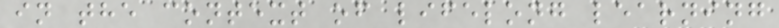in the context of lifelong learning
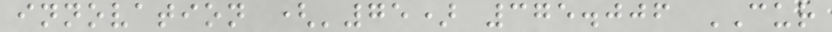innovation ('75) 375.006 CUR
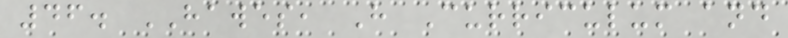46. HAWES, H Curriculum and
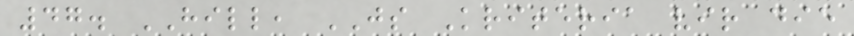47. HILL, JS Kriteria vir die
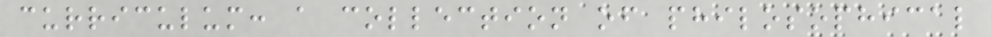curriculum: a collection of philosophical
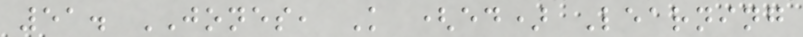51. JONES, K (ed) Learning
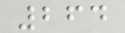264
